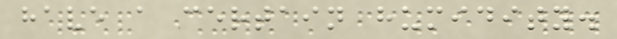have a certain humidity.
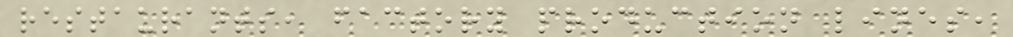restaurants, factory production lines,
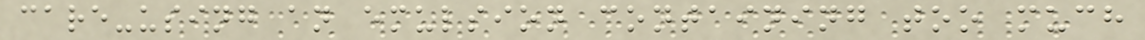care-using an emulsion containing too much
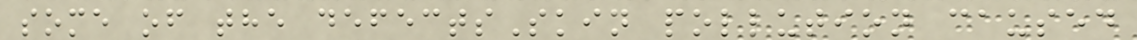some of the defectsSkin pollution caused
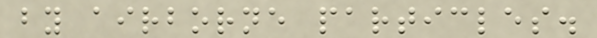by airborne particles.
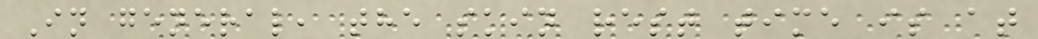In general, the skin rest time is at
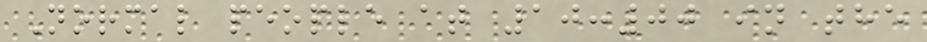Normal people at 10:00 in the
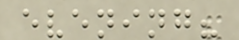evening?
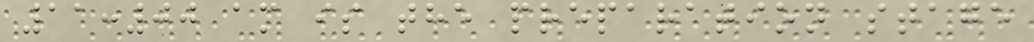11:00 am is the preparation stage
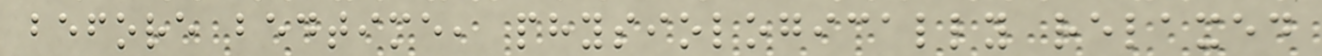before bedtime, physiologically relaxed
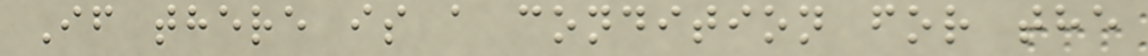If there is a condition for the
